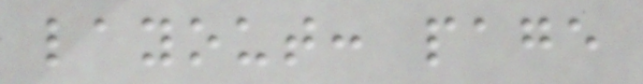layout: page
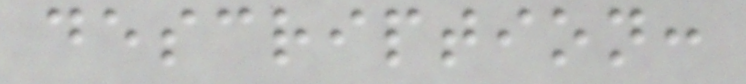description:
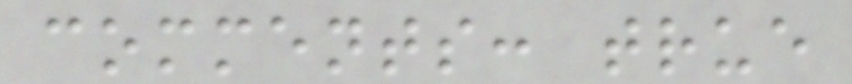comments: true
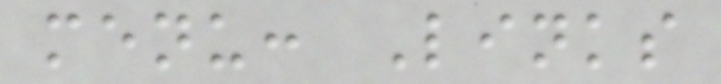menu: Links
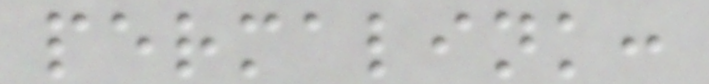permalink:
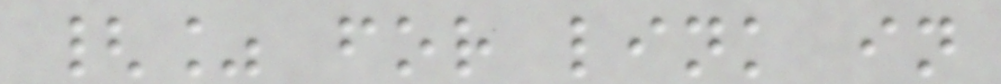{% for link in
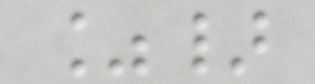%}
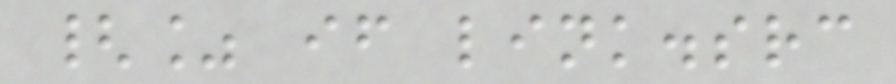{% if link.src
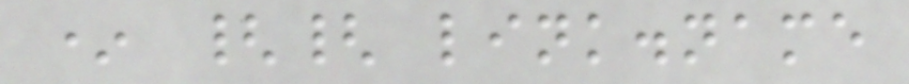* {{ link.name
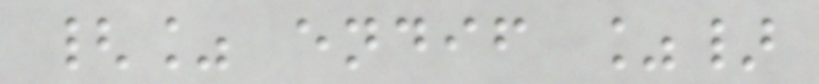{% endif %}
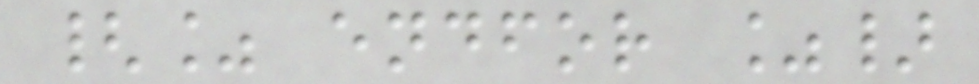{% endfor %}
